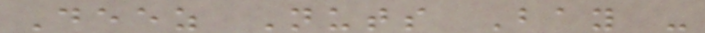Deez Nuts Bay -
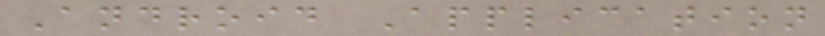Android Application
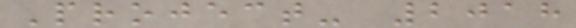Project- 2018
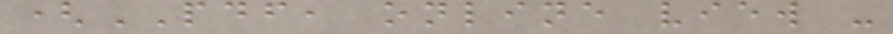(PDF, online view -
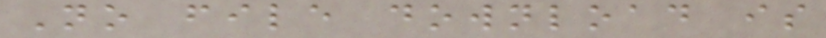No file download is
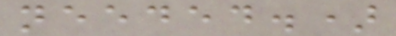needed.)
